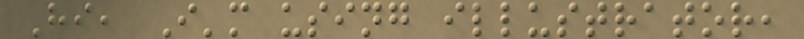Hi, I'm using illustrator,
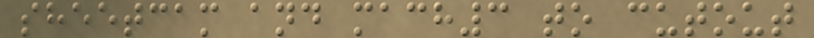sheetcam and mach3 to cutout
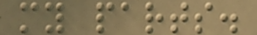my parts.
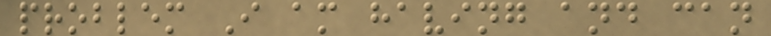problem I am having and can
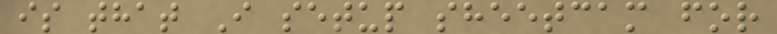is that I setup sheetcam for
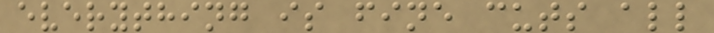everything is fine cuts all
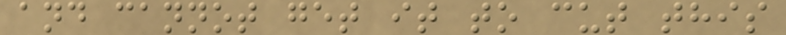and cannot get it to cut this
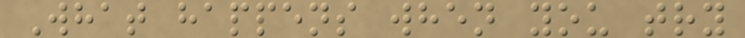What happens when you try
